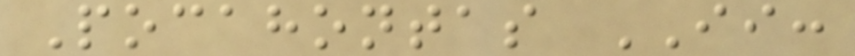Pocahontas II:
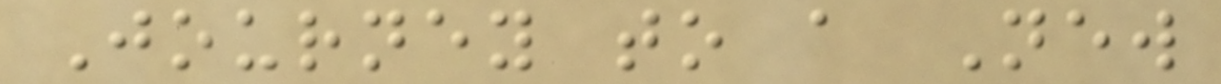Journey to a New
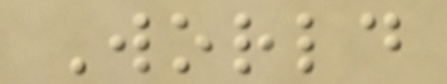World
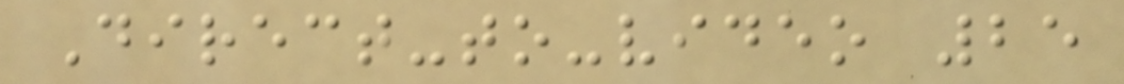Direct-to-video 25
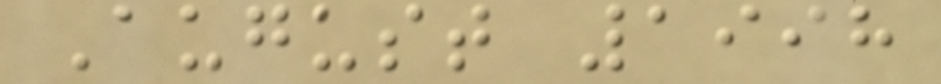August 1998
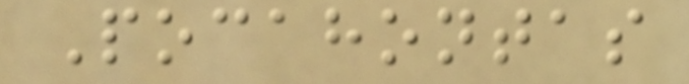Pocahontas
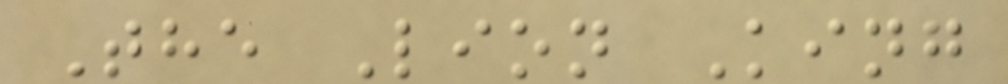The Lion King
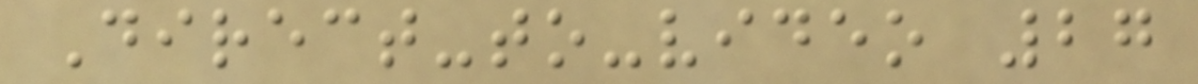Direct-to-video 27
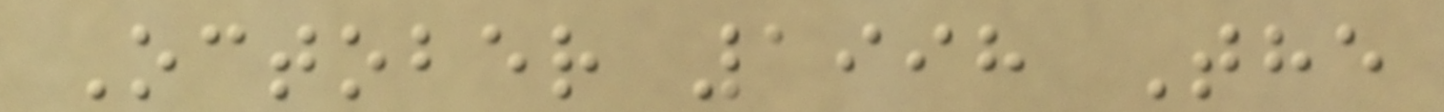October 1998 The
